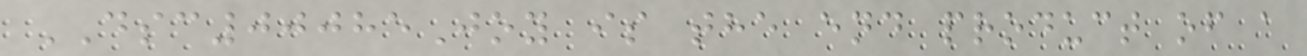DSC00085Joy is the end product of a
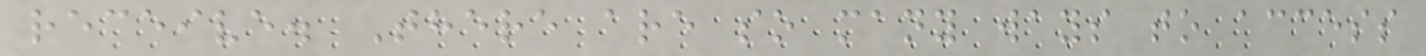receive. There are so many ways to access
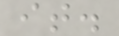it.
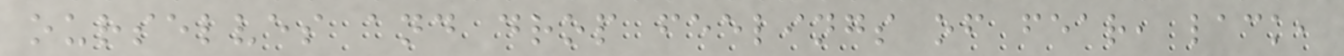ourselves and drop feelings of fear, lack,
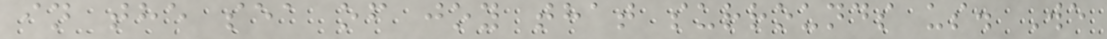in the sea of joy that surrounds us. We
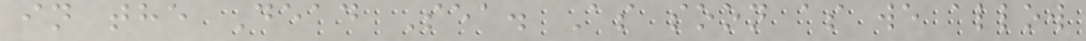in the Dead Sea. As soon as we allow
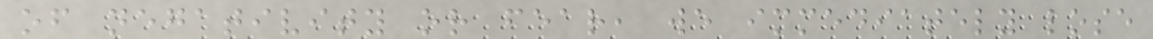of negativity or fear, we immediately lose
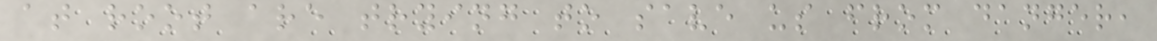at root are trying to save us from danger,
